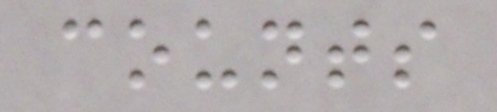counts
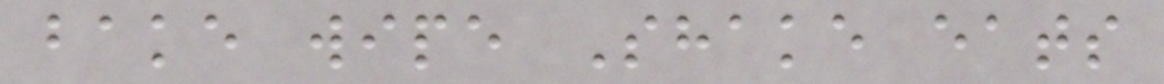bake wipe Shake eats
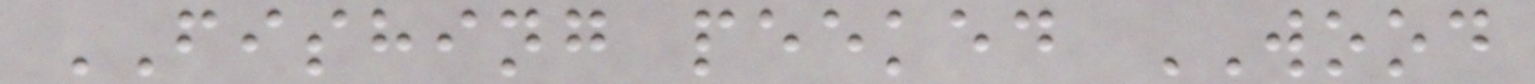FISHING peeked WOOD
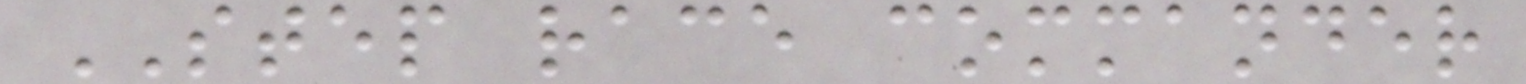STEP race commander
